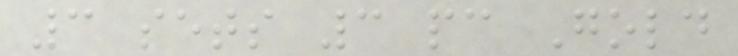3 sets 3 pc Gold
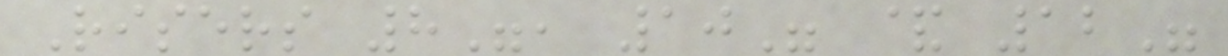Risers 8", 10" & 12"
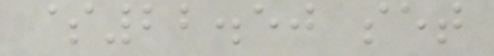$22.50 set
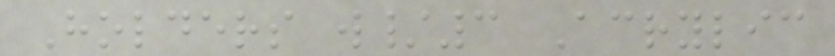Holders w/3 Acrylic
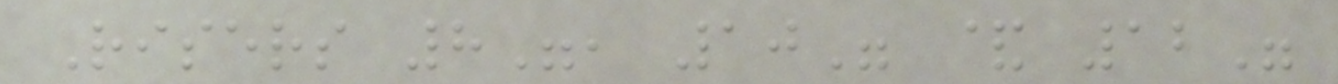Risers 8", 10" & 12"
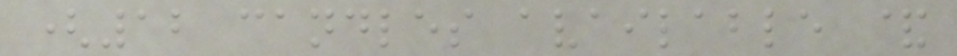(12 candles available &
